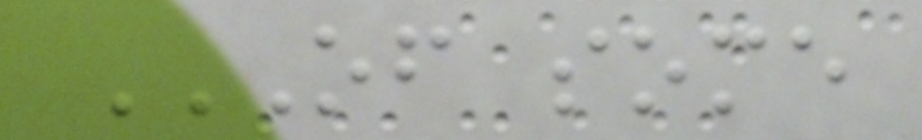OF SOME
